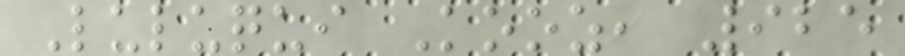Luluqui Kooz, 925
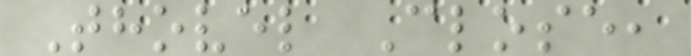Thovel Close,
